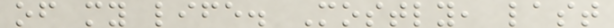of my life. Mostly, last
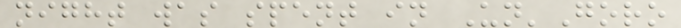night was spent in Un'Goro
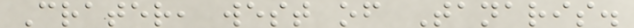Crater, west of Tanaris.
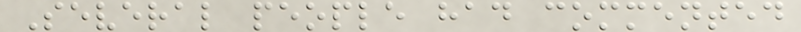Several people had commented
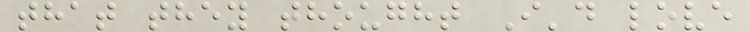that they thought I'd love
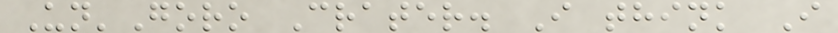Un'Goro Crater. I think I
